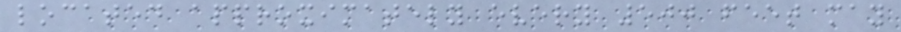located approximately every 500 feet may
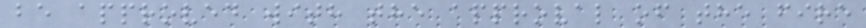be approved with the approval of the fire
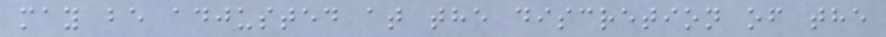may be adjusted at the discretion of the
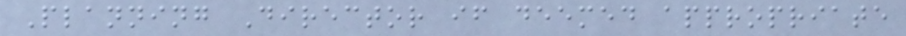Planning Director if deemed appropriate
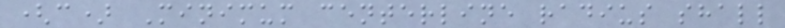(c) Minimum centerline radius shall
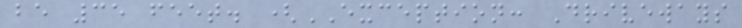be 35 feet. (EXCEPTION: Driveways
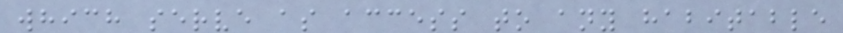which serve as access to any habitable
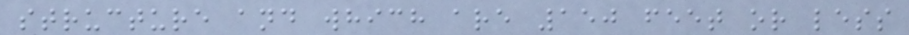structure and which are 150 feet or less
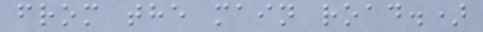from the main road.)
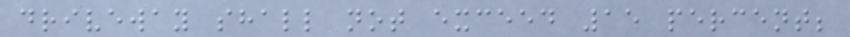driveway shall not exceed 15 percent;
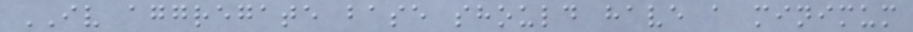IV aggregate base should have a minimum
